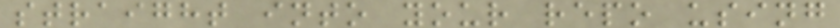straight into your repo using
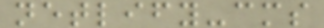netlify-cms
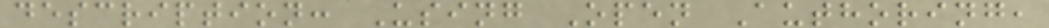description: Using Open Authoring,
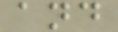and
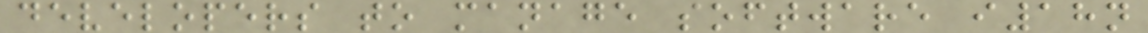developers to manage software i18n
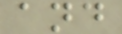and
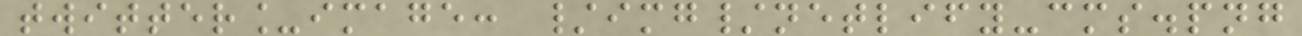twitter_image: /img/netlify-cms.png
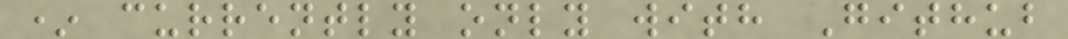* currently only with Github
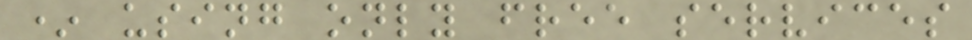* using only free services
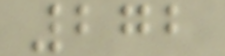272
